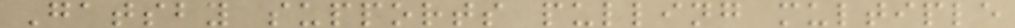Gatsby supports pulling multiple
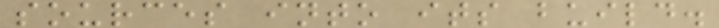sources into its build.
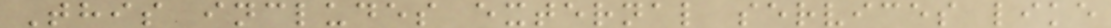This includes external services like
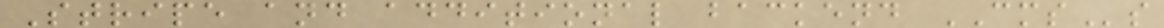Stripe and additional backend CMSs
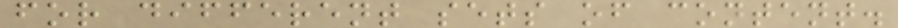for different sets of content.
